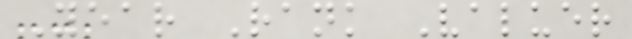Year Rank Valuer
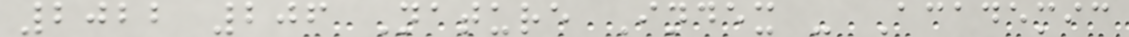2022 206 Nature Index - Academic
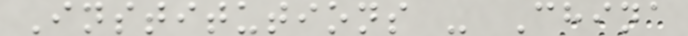Institutions - China
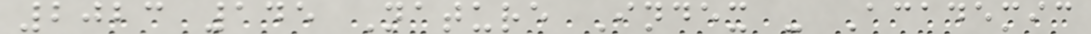2023 145 Nature Index - Academic
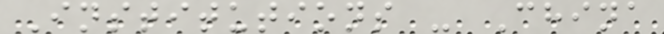Institutions - China
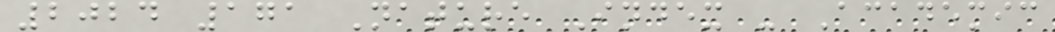2024 171 Nature Index - Academic
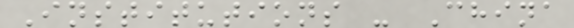Institutions - China
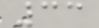33
